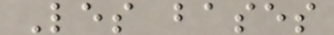Les bases
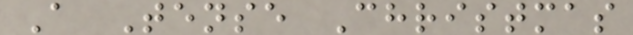A Tense Christmas
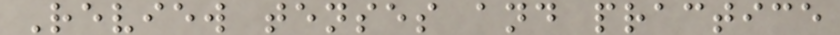Review tenses and practice
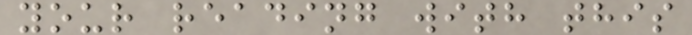your reading with this
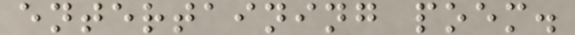entertaining poem.
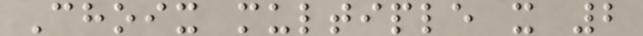Choix multiple x 2
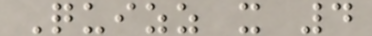Quizz x 4
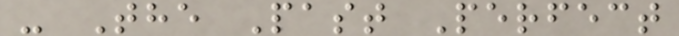- The Past Perfect
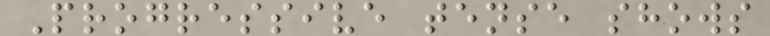Progressive tense shows
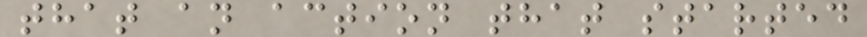that an action that started
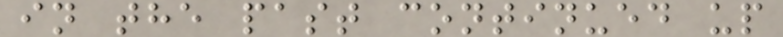in the past continued up
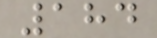184
